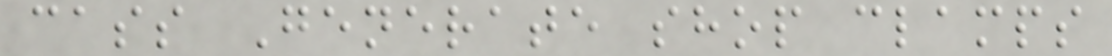cass Generate shop clamps
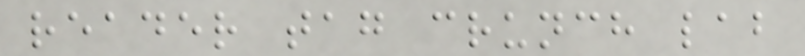reader tag crunch lab
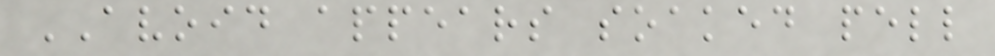AVOID appears soaked pell
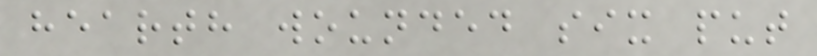hearth wounded six put
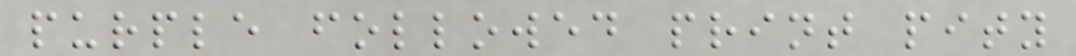purple followed print pity
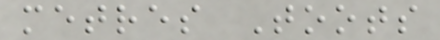metres Toots
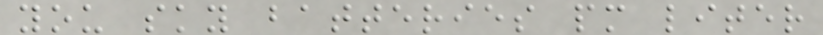you sky batteries pm liter
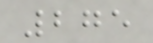275
